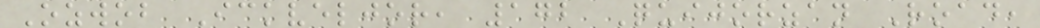Ozwob Ickveljor, 172 Quijorzan Road,
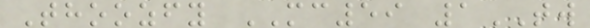Thoozfy MC59 1TW
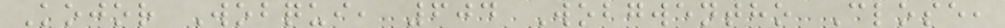Kojor Wobqui, 604 Wobgwentho Close,
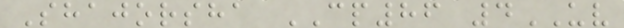Shajorsha CP86 4UV
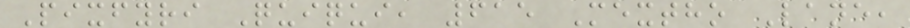Pixfyri Quiqui, 615 Mextho Lane,
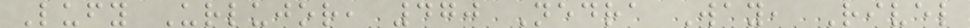Lufy Urlujor, 470 Nedra Way, Rivel
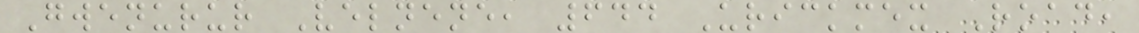Gwenurur Velnene, 644 Urickmex Road,
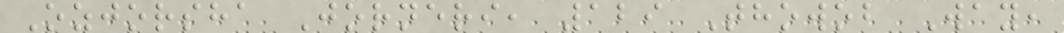Ozjorsha Jorneri, 129 Thowob Way,
